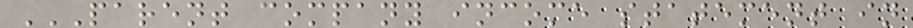PARENT COMPANY INCOME STATEMENT IN
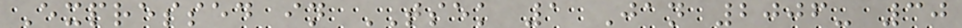Expressed in TSEK 1 Jan 2006- 30
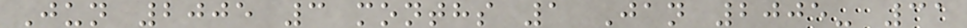Jun 2005 3 months 1 Jan 2005- 31
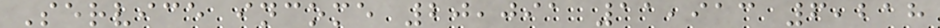Service income 20,091 11,913 6,218
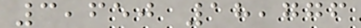3,650 18,776
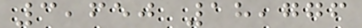3,650 18,776
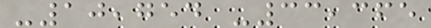-10,754 -33,365
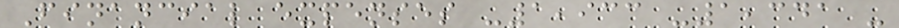Financial expenses -1,933 -1,341 -
